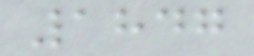1847
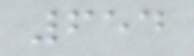654
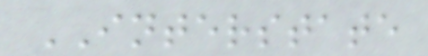INTERSTATE
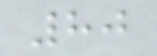80
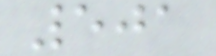501
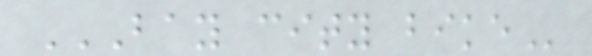BAY CITY BIKE
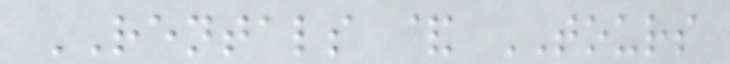RENTALS & TOURS
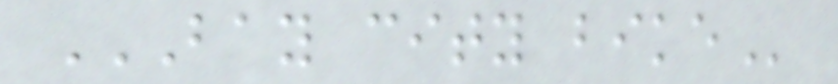BAY CITY BIKE
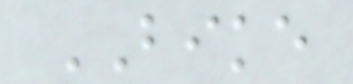BIKE
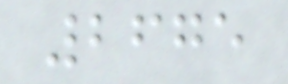2675
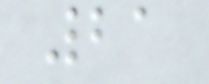21
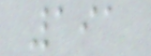191
